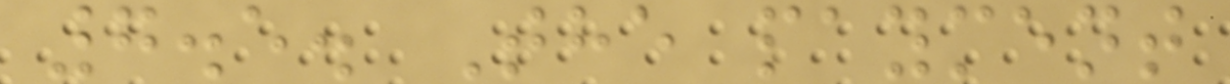7.5. The payment
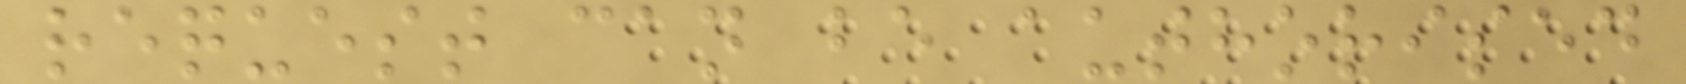request can be authorised
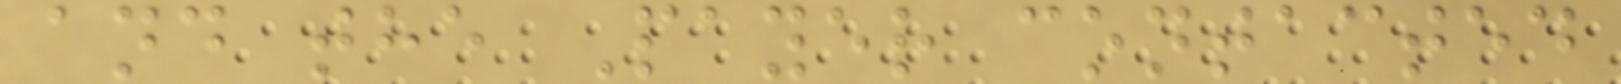and the Payer contacted
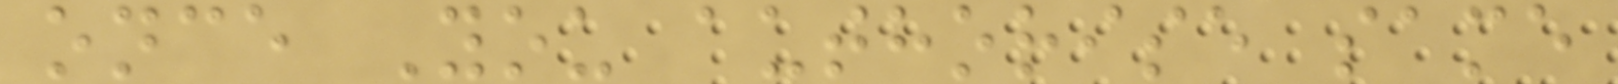once You authorise same
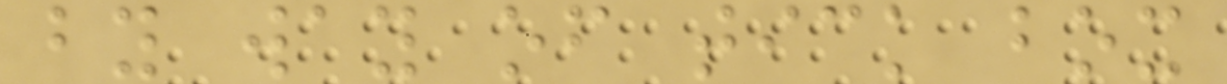by way of tick box
